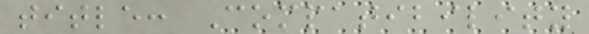title: Compatibility
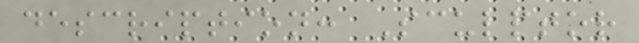description: Sculptor
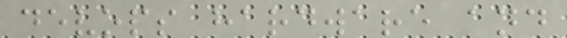devops hardware and
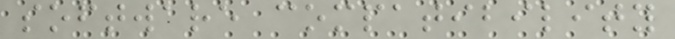software compatibility
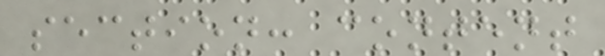section: content
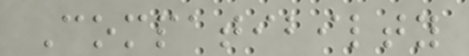Compatibilty
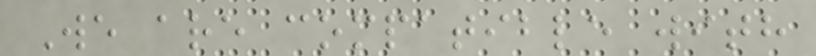We are compatible with
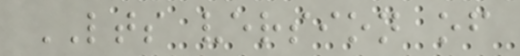LTS version of
